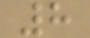8
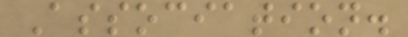Association.
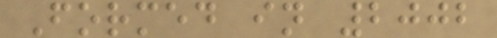Formed in 2002
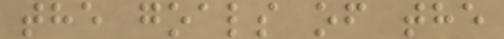the goals of the
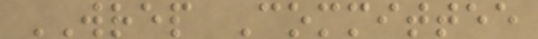WREP Committee
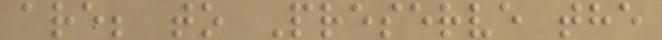are; to Preserve the
